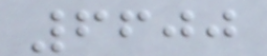6600
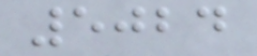5024
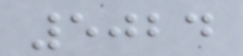5024
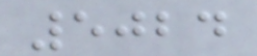5024
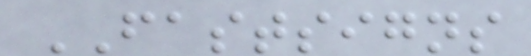FASTSIGNS
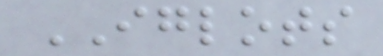IGLOTS
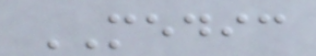MEDIC
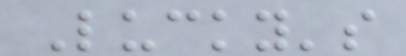Lucky's
